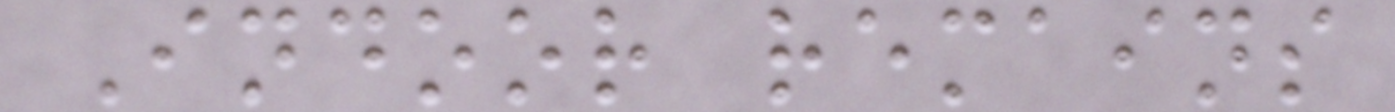Indoor remains
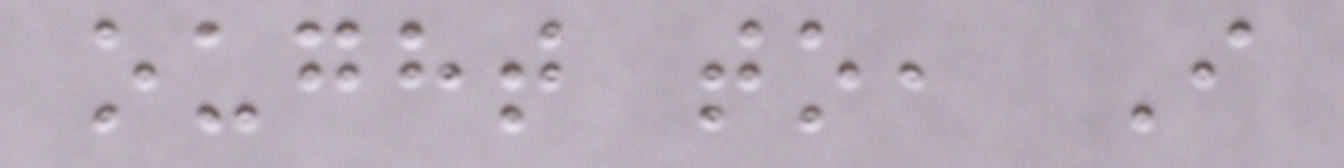ought to, I
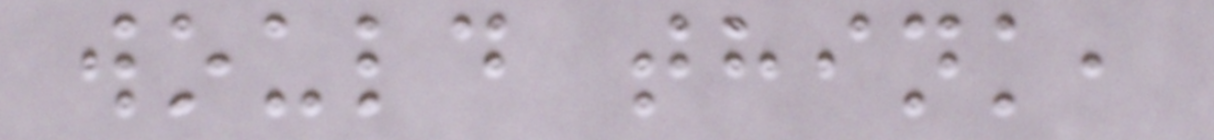would think,
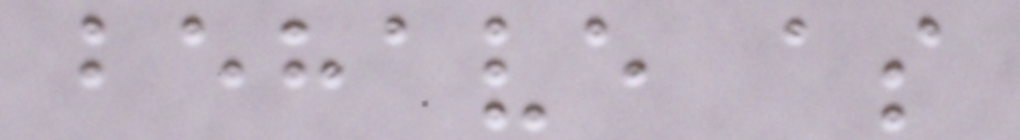behave as
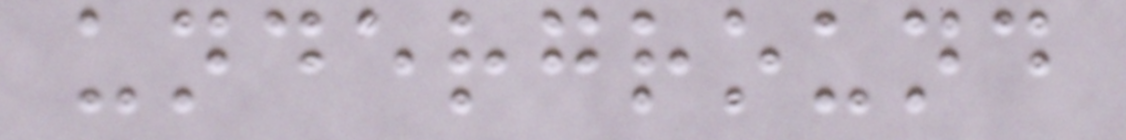underground
